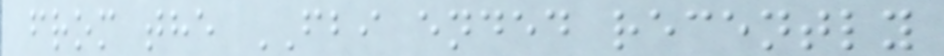from the FBI ended recently
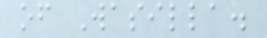of Wasilla.
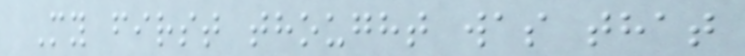My first thought was that
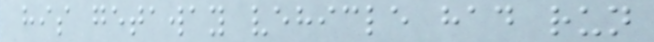his getaway vehicle had run
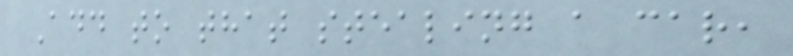Add to that stealing a car,
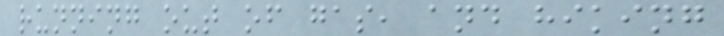running out of gas, and hiking
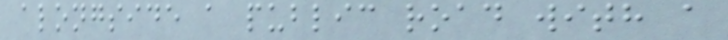alongside a public road with a
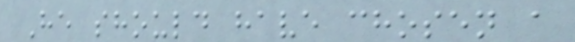He should have chosen a
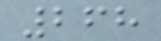268
